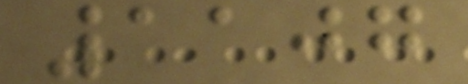1107
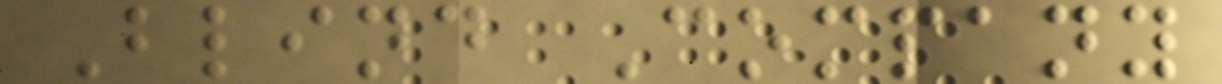Blind Company
